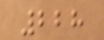228
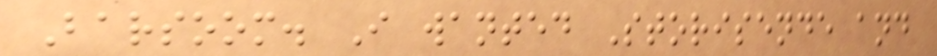Barsoom. I wanted Storisende and
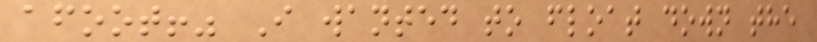afoot!" I wanted to float down the
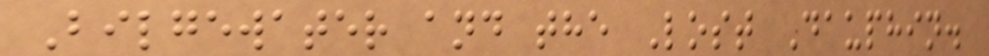Bilgewater and the Lost Dauphin.
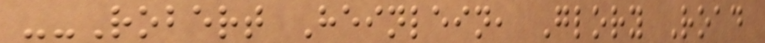--Robert Heinlein, Glory Road
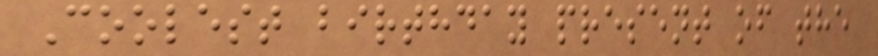Coolest birthday present of the
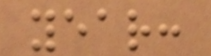year:
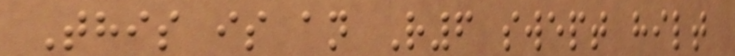This is an R6 swept hilt
